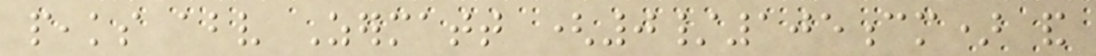peaks above Zermatt (0/105cm) and
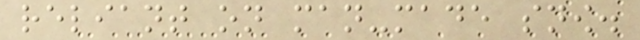reliant on man-made snow.
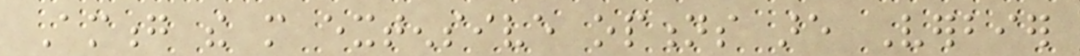Among the more extensive options are Verbier
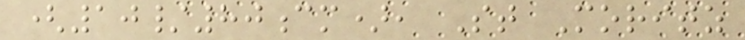(10/80cm), St Moritz
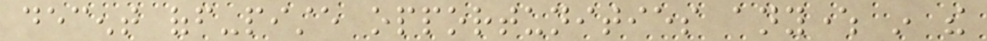decent off-piste opportunities anywhere in the
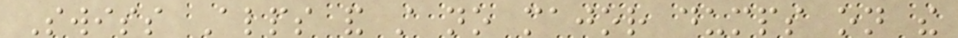Swiss Alps and still no major dumps on the
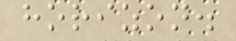horizon.
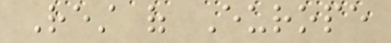Rest of Europe
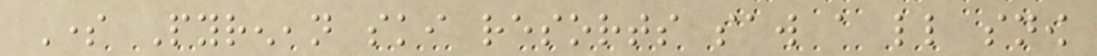Some Pyrenean ski resorts saw a little snow
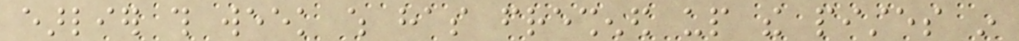earlier this week which has freshened up the pistes in
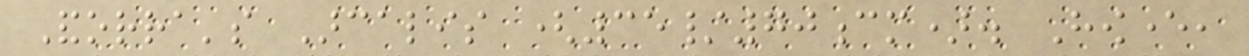Andorra's Arcalis (35/70cm). However,
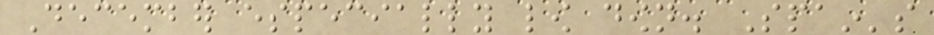December especially low down. Spain's
